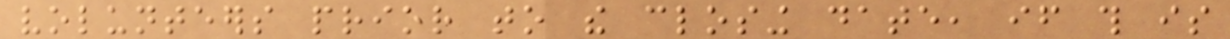volunteers prior to the closing date, if this is
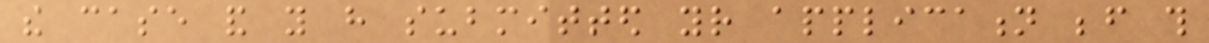the case and you have submitted your application before this
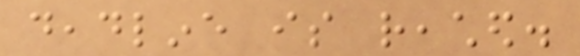deadline is reached.
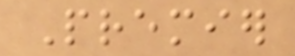Premier
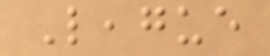League
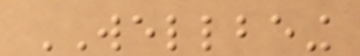WELLBEING
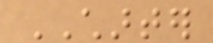CHARTER
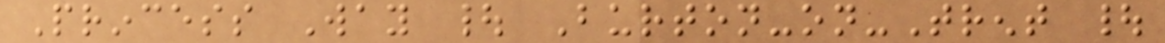Princess Way | Burton-on-Trent |
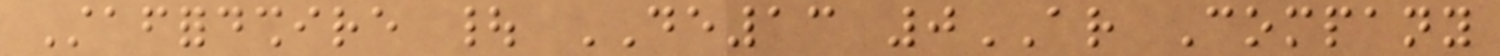Staffordshire | DE13 0AR Company
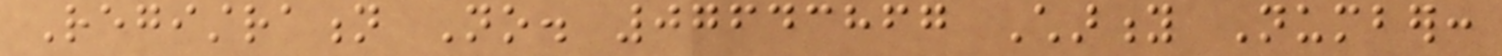Registration No. 07643867 Charity Number:
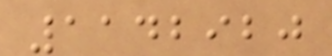1142920
